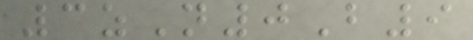3zN0B9
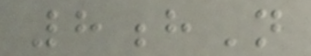8hN
